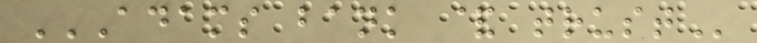ADAMS BANK & TRUST
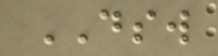DSW
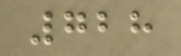728
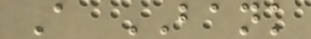A BANK
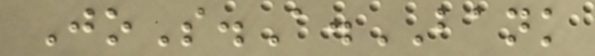JoS.A.BANK
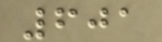601
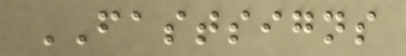FASTSIGNS
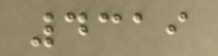4319
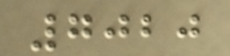7020
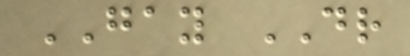GAY DR
